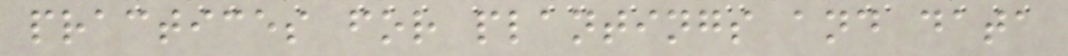practices for plantings and data
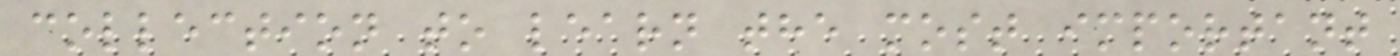collection to learn the most important
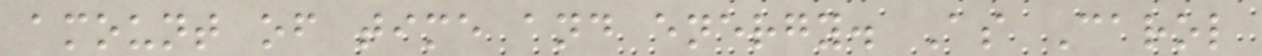amount of time and energy. As Carol
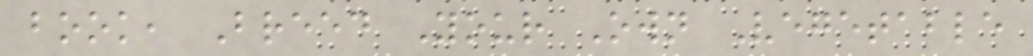book, Breed Your Own Vegetable
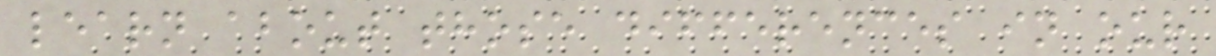learn about those differences in our
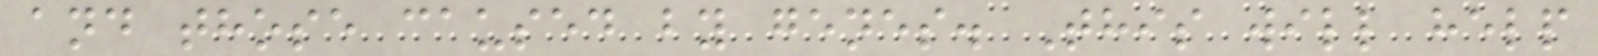and those caused by genes. This will help
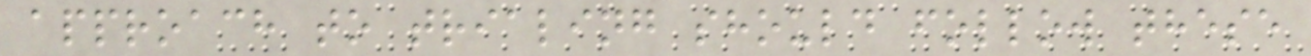approach to trialing should follow these
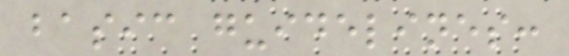basic guidelines:
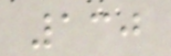130
